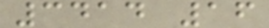3414 16
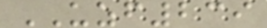UZF239
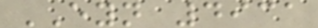EYN 4931
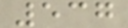537
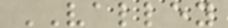VALLEY
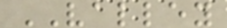VALLEY
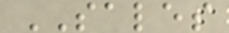SALES
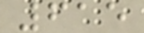615
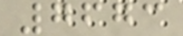7673
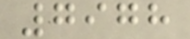7978
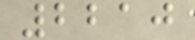2210
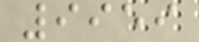9959
